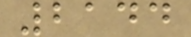2144
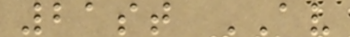21st AV
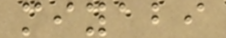miyabi
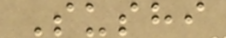Sushi
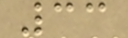33
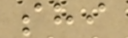shi
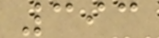393
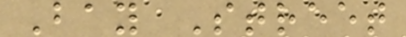Bay Street
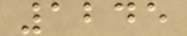1245
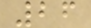26
